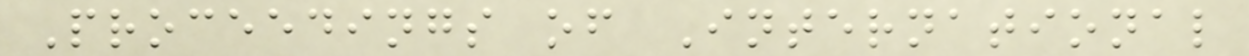Proceedings of International
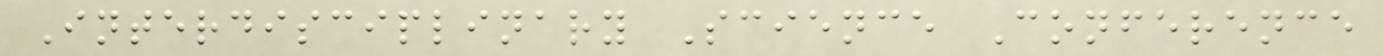Interdisciplinary Science Conference
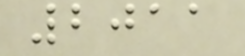2011
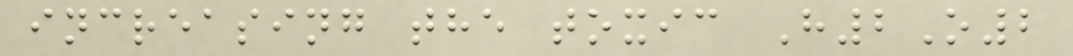increasing the toxic H2O2
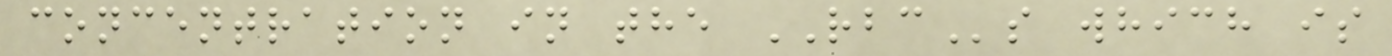concentration in the RBCs which is
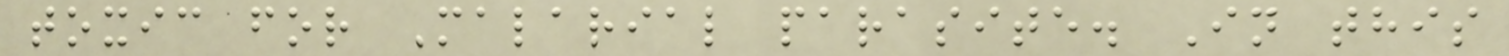toxic for Malarial parasite. In this
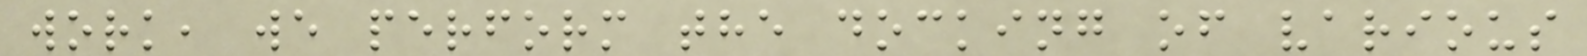work, we perform the docking of various
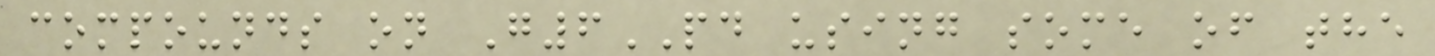compounds on G6PD using some of the
